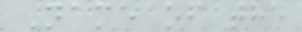Name of the
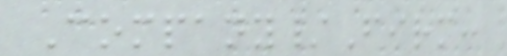Company/Firm:
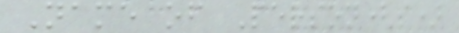Name of Person(s)
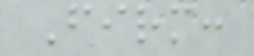Firm:
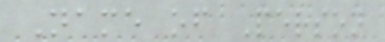Name of Person
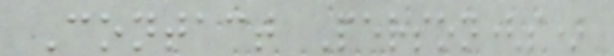Contact Person(s)
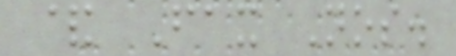& Fax Nos.
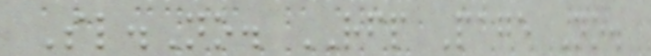Sl.No. RFP Page No.
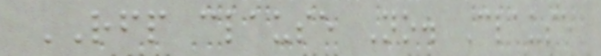RFP clause No. Clause
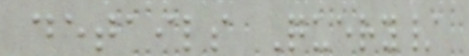details Query/
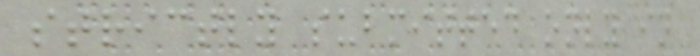strictly submitted only in
